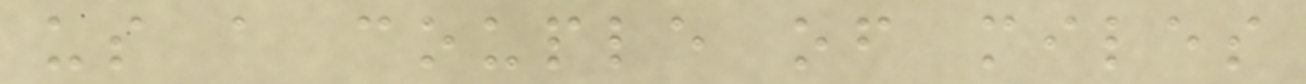us a couple of miles
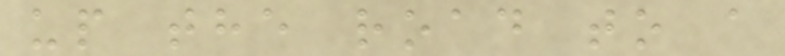up the road to a
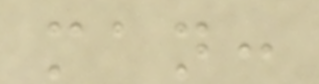man:
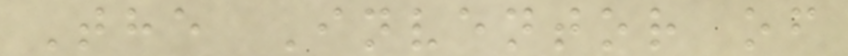The Inventor of
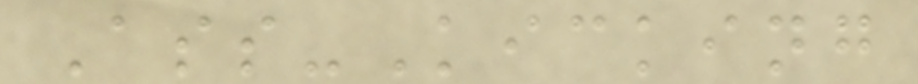Ass-Kicking
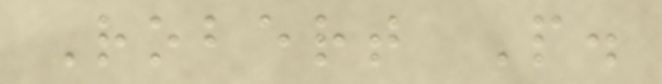Robert P.
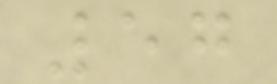57
